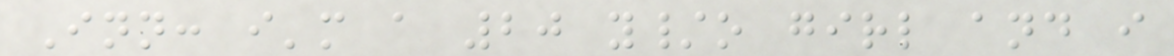Inn: i'm a 20 y/o girl and i
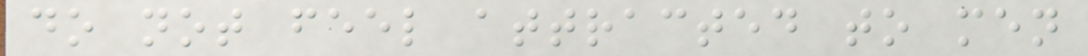do not feel attracted to men
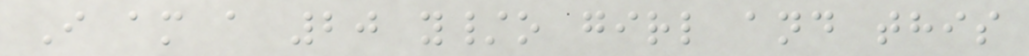I am a 20 y/o girl and this
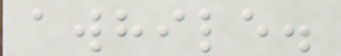awhile.
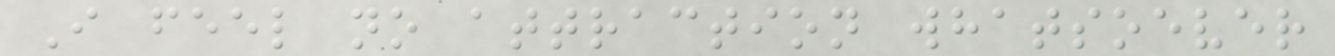I feel no attraction whatsoever
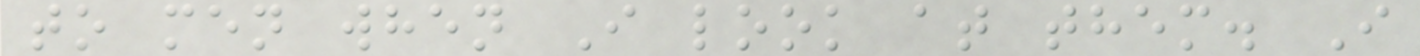to men when I look at them. I
